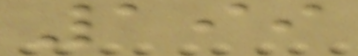199
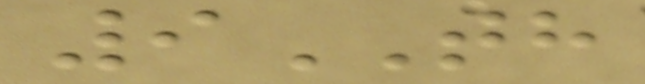9TH
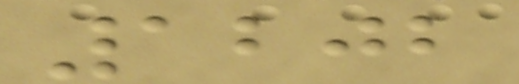1202
